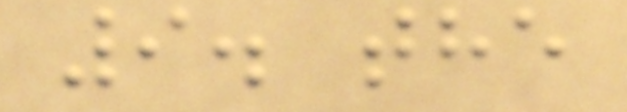9. the
